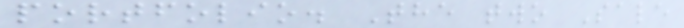portfolio. The two Sale
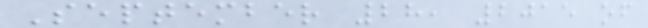September 28, 2015 of
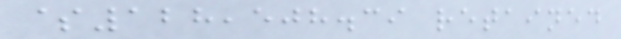$128,508.39 retained
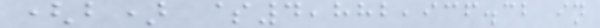(b) $4,882,936.32 in
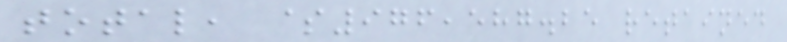total, $976,587.25 retained
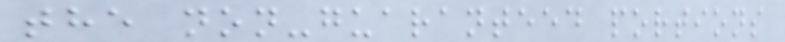the non-guaranteed portions
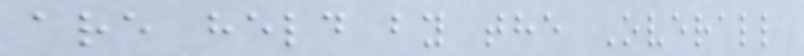are held by the Overall
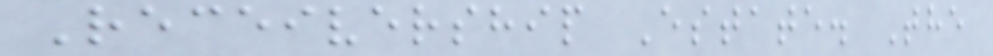Receivership Estate. The
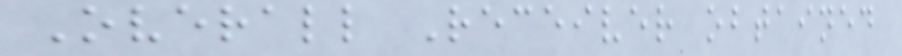Overall Receiver obtained
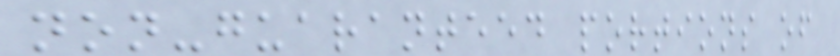non-guaranteed portions of
